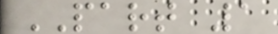PART 1
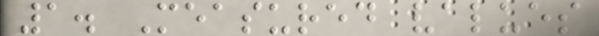1. Measured values
